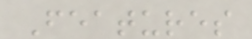Features
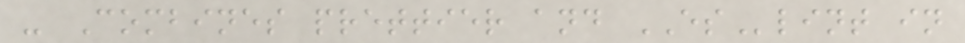- Combines prettier and ESlint in
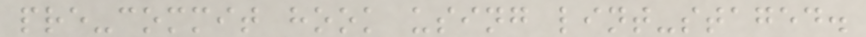pre-commit hook using lint-staged.
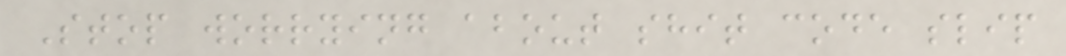Stop worrying about shit code slip
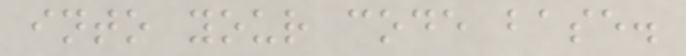into your code base.
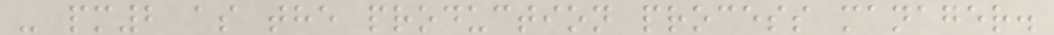- pm2 as the production process manager.
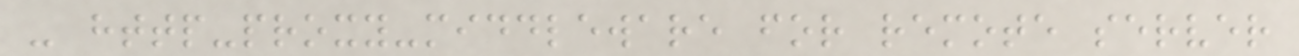- http-proxy-middleware for remote server
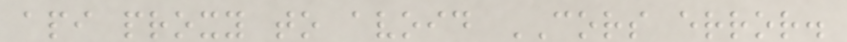api proxy to avoid CORS error.
